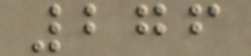276
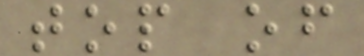top of
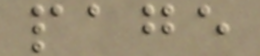page
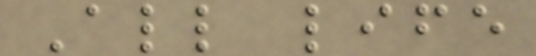All life
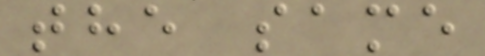the same
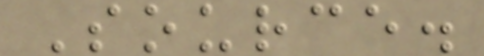Source.
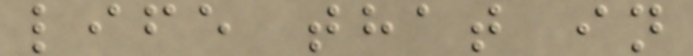life that in
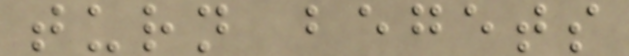turn begets
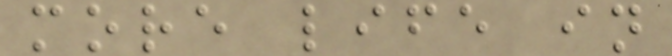more life in
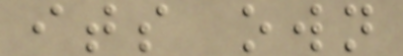its own
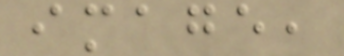image,
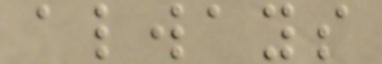always
